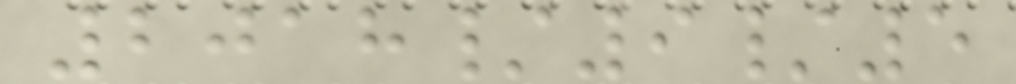2018/9/5
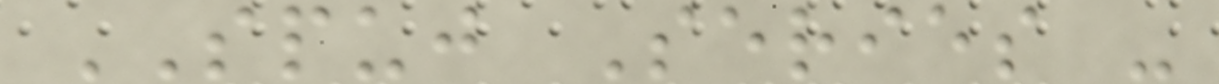SPUJ Series -
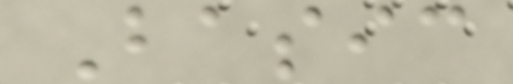Basic
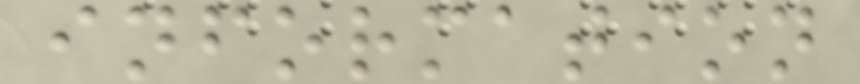information
